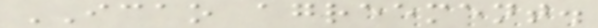ICAO agreement.
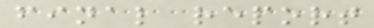final report
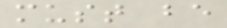must be
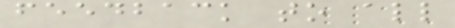feedback to all
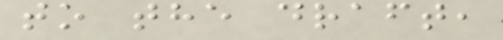to the draft,
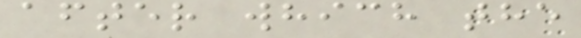after which the
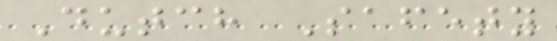Dutch Safety
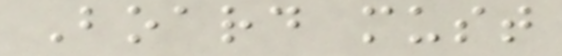Board must
